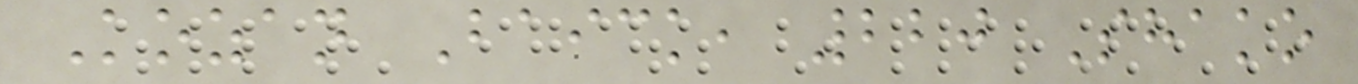Kozan Baick, 220 Shako
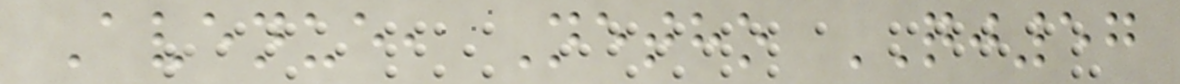Avenue, Netho QJ57
